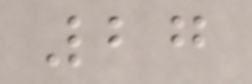27
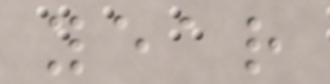year
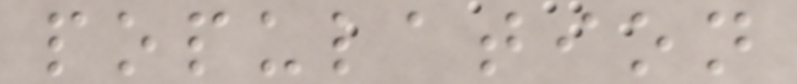population
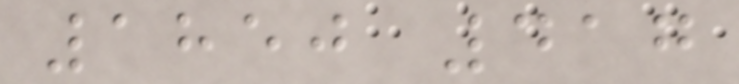1850 417
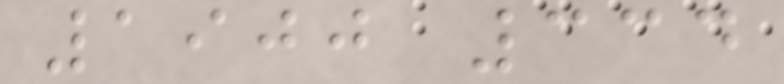1900 334
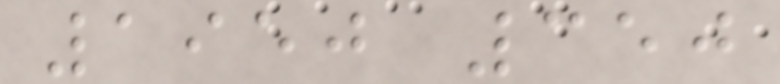1950 350
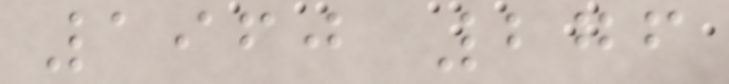1960 276
